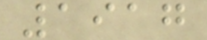1917
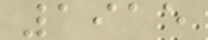1915
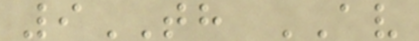9TH AV
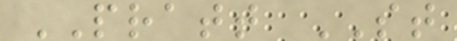PRATT ST
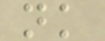nk
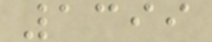1399
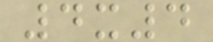4x4
